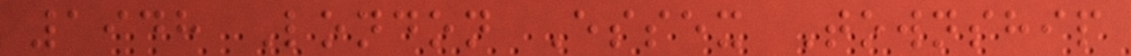1948 London Essex Township
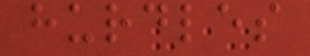hurdles
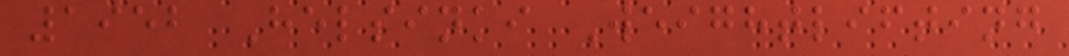1952 Helsinki Weightlifting
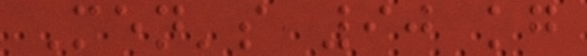Men's 90 kg
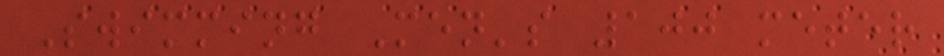Swimming Men's 100 meter
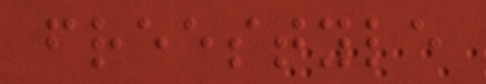freestyle
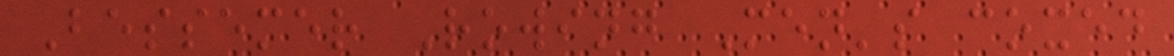Bessemer Rowing Men's coxed
